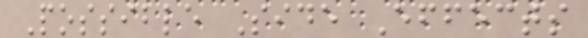Possible Side Effects
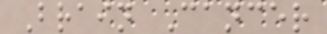Brain Cancer
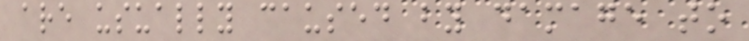are usually caused by damage to
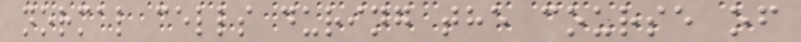normal cells during the course of
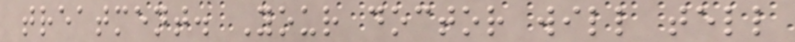treatment. Your doctor will tell
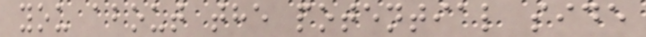you about the potential side
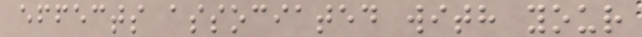effects associated with your
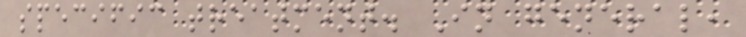specific treatment. In general,
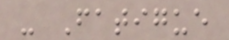- Fatigue
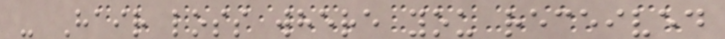- Hair loss where you received
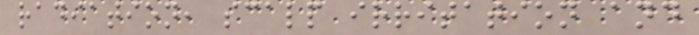radiation, scalp irritation and
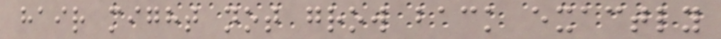hair might not grow back exactly
